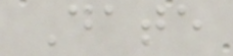Date
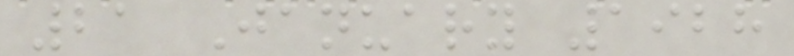21 January 1928
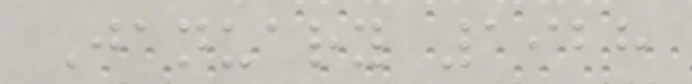January 1928
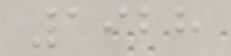1928
